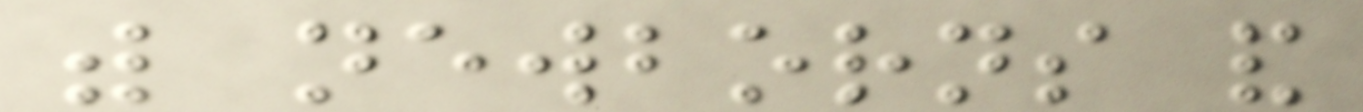with newborns and
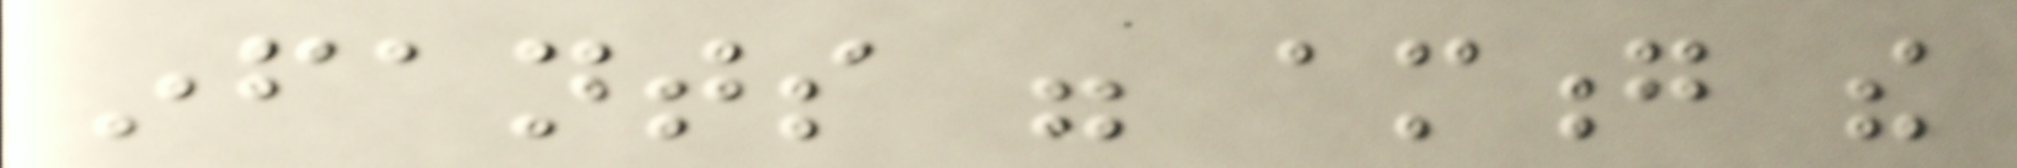infants were among the
